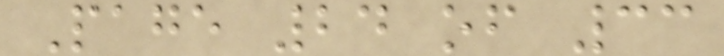Page 24 of 33
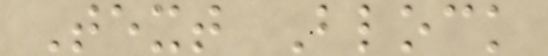Text Block
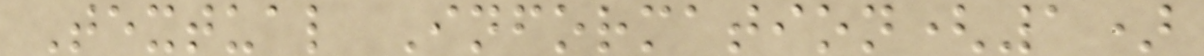Textual Information(1)
